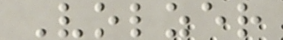Volzer
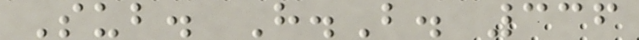Sub. H.B. 336
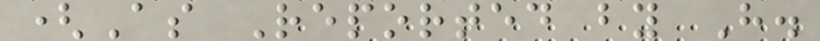(As Reported by H.
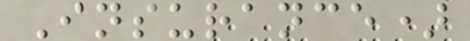Insurance)
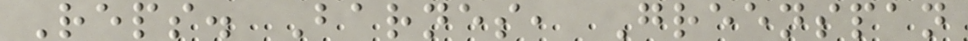Reps. Barnes, Greenspan
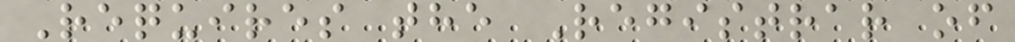Requires the Registrar of
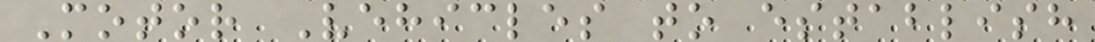Motor Vehicles to establish
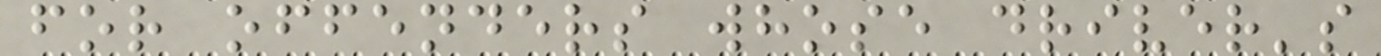for offenders whose driver's
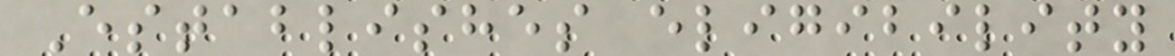Establishes eligibility
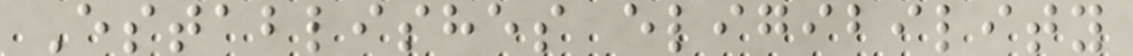Establishes eligibility
